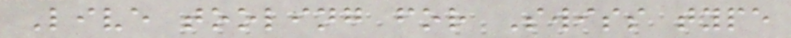Live tooling for Swiss type
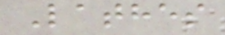Lathes
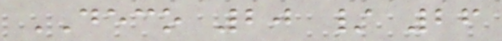DECO 20 / 26
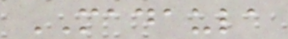MADAULA
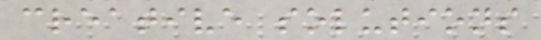creative solutions
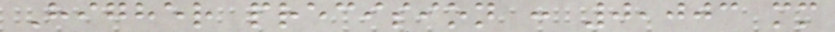Higher precision : 0,003 mm
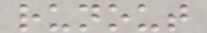runout
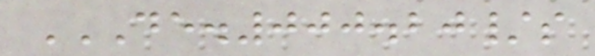DE.000.20/S
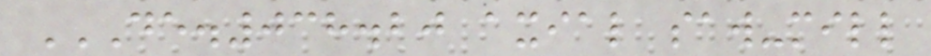DE.038.20 AXIAL SAW-MILL
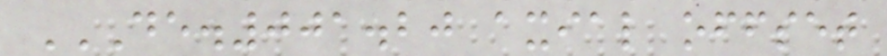DE.001.20 AXIAL OFFSET
